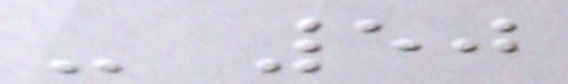- 50
